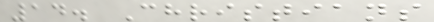14. Christians
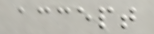accept
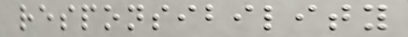responsibility
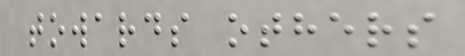towards others
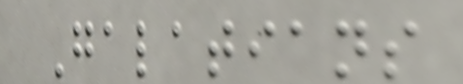Galatians
